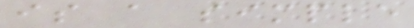is a simple
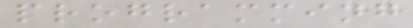programming
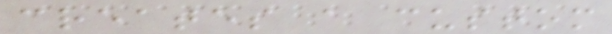creates a custom
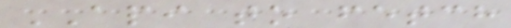API to fetch
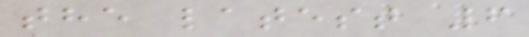the latest 6
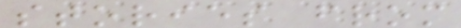stories from
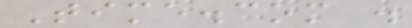Time.com .
